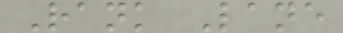Rank Lane
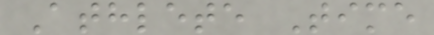Athlete Time
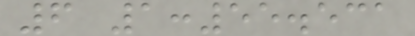6 1:55.531
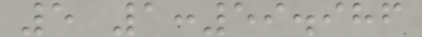5 1:59.986
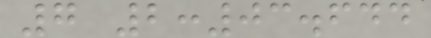7 2:03.644
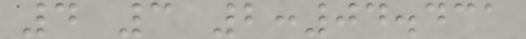4 3 2:04.431
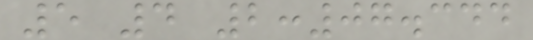5 4 2:07.344
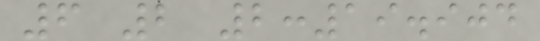6 2 2:19.904
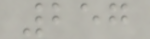257
